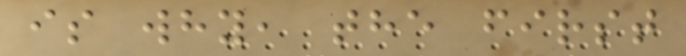is why, the first
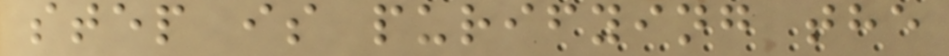step is purifying the
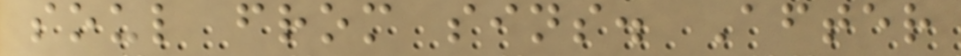soul from sins. After
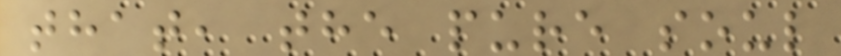that, the pure soul
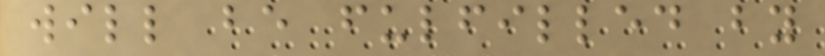will be fulfilled by
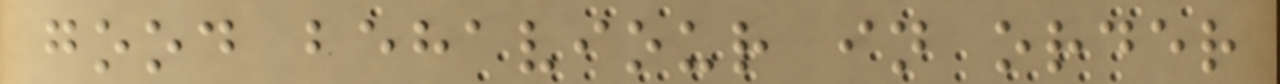good behaviour in order
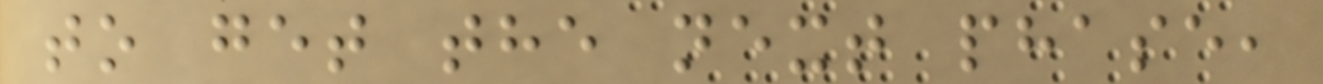to get the next phase,
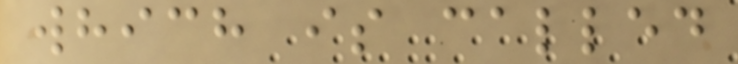which is called
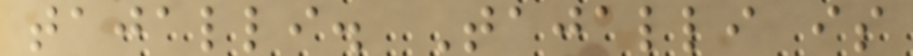tajalli. Tajalli is
